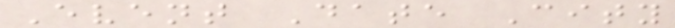Event Date City
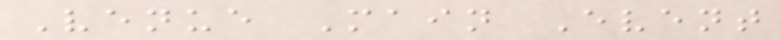Venue Main Event
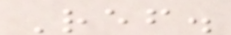Ref.
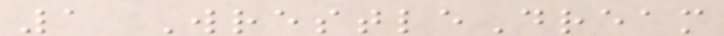1 WrestleDream
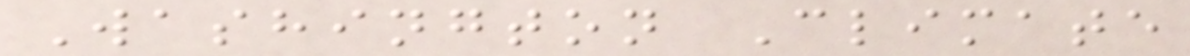Washington Climate
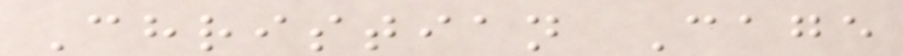Christian Cage
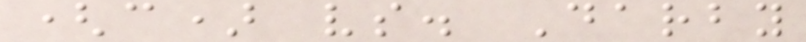(c) vs. Darby
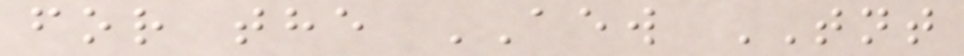for the AEW TNT
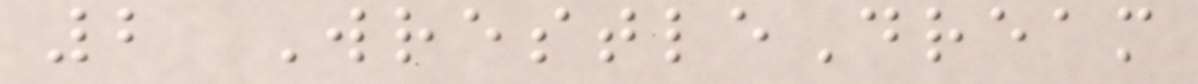2 WrestleDream
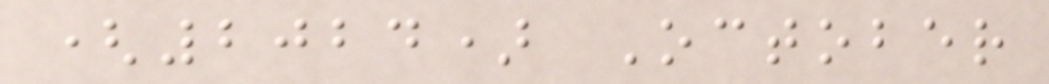(2024) October
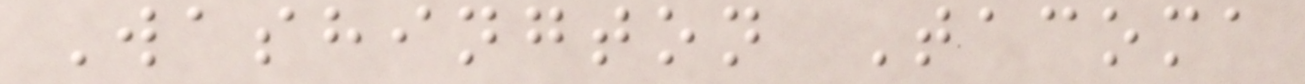Washington Tacoma
